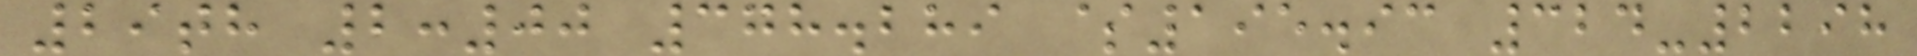29th 2:00 378.289 $195.93 324-2298
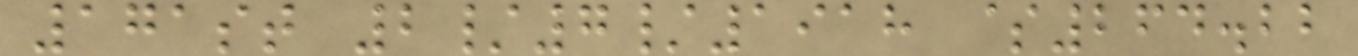171st 2/7/1918 $264.22
